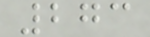273
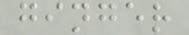ginger
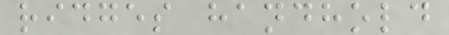ridges handhold
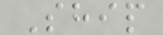Ship
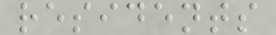residents
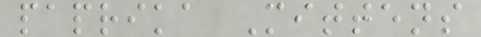paprika Mittens
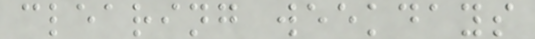clearing weekdays
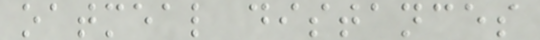oatmeal distances
